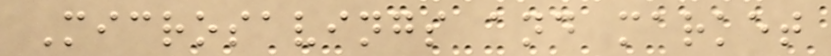Microsavings and market
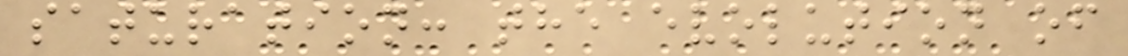saturation: the evolution of
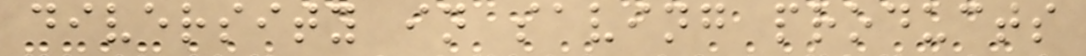diversity in saving products
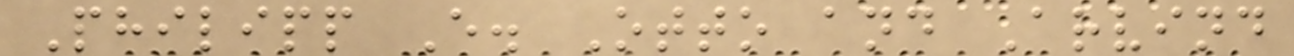Philipp E. Otto and Arvind
